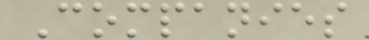Companies
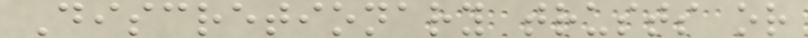Discretionary trusts or
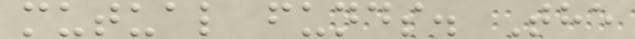mutual funds. The
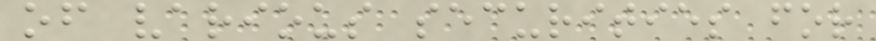of various securities for
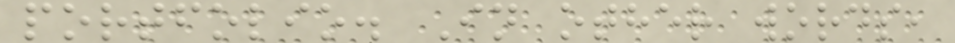portfolio. In other words,
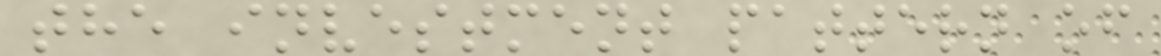the investment pattern of
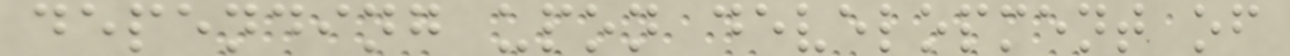depending upon development of
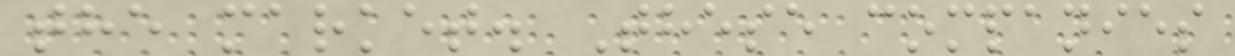the market. These companies
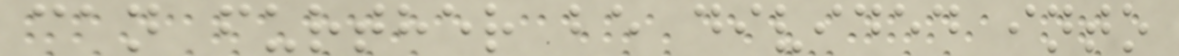can further be divided into
